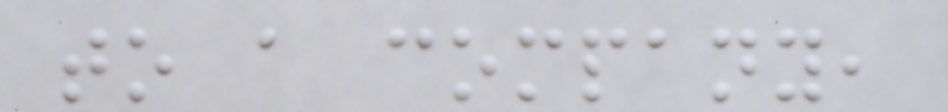to a company,
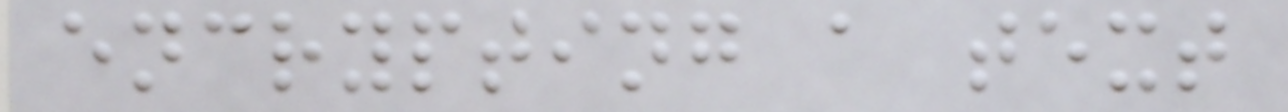encrypting a text
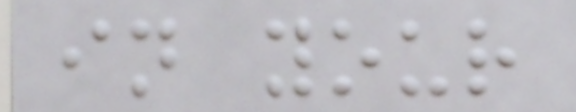in your
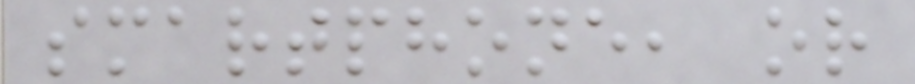smartphone, or
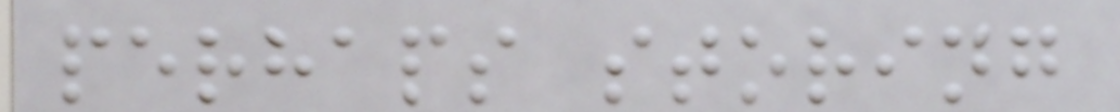perhaps storing
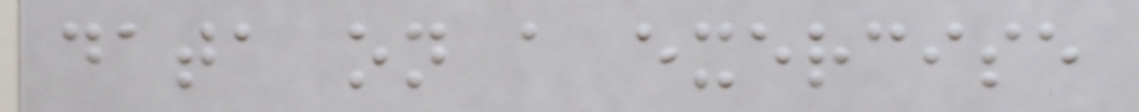data on a exercise
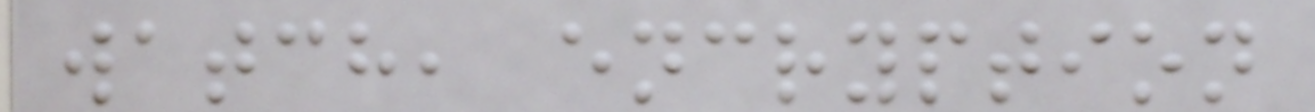watch, encryption
